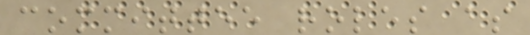committee roles as
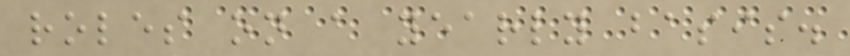roles on a yearly basis.
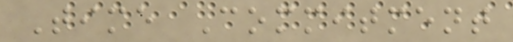Time Commitment
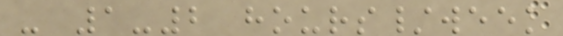- 1-2 hours/week
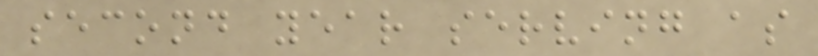second year serving as
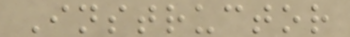Instructor
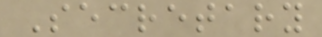Secretary
